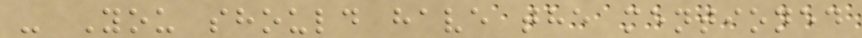- You should have the mentioned
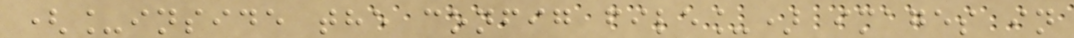(_inside the config file_) images in
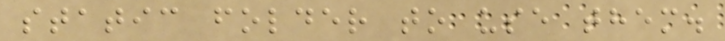static folder to use them.
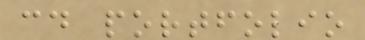cd portfolio
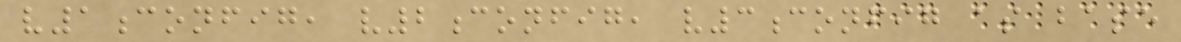v1config, v2config, v3config as base
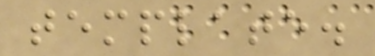template.
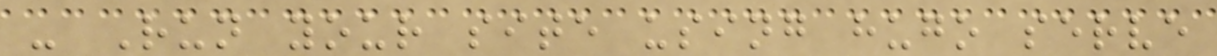- Run your site using hugo serve
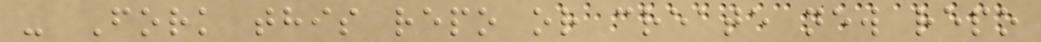- Fork this repo or create new repo
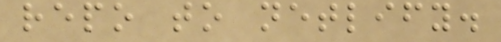repo to netlify.
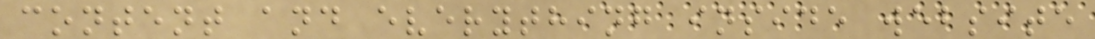content and everything inside website
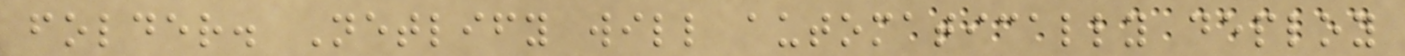folder. Netlify will automatically deploy
